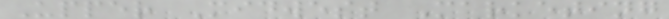Upper Midwest Marketing
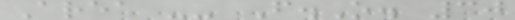Area -- F.O. 30
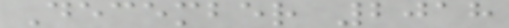December 2018
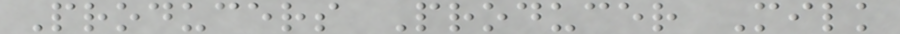Producers Producer Milk
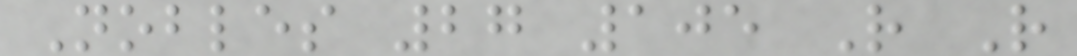Nobles 27 105 R R
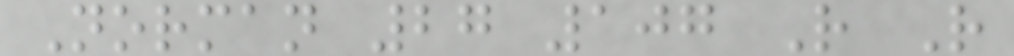Norman 27 107 R R
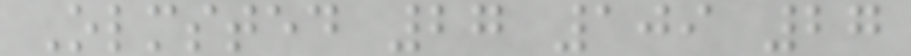Olmsted 27 109 27
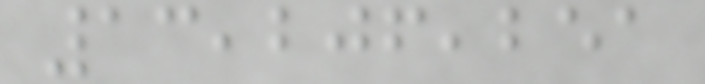13,206,251
